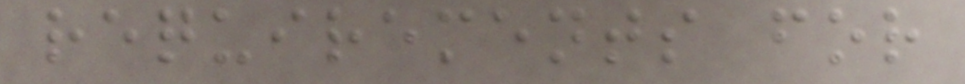requirements for
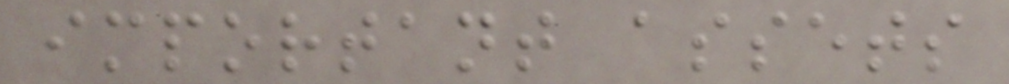important assets
